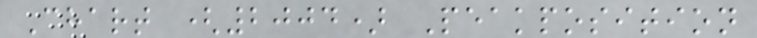Chart (2004) Peakposition
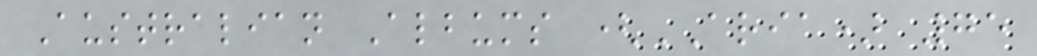Australian Albums (ARIA) 75
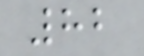82
